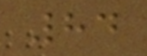84
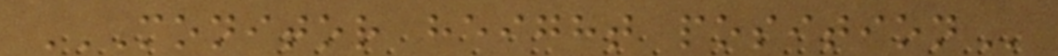MONITOR HEIGHT POSITION
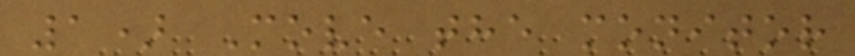1) Move the monitor
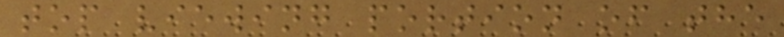top viewing portion of the
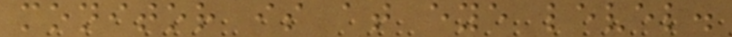monitor is at eye level.
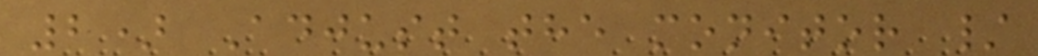2) Adjust the monitor /
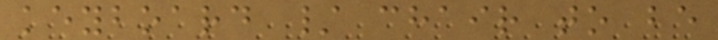keyboard / chair to be
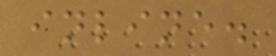inline.
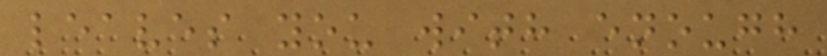leaves you with enough
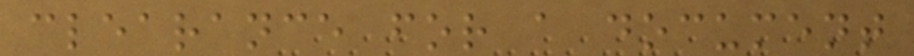clearance for a document
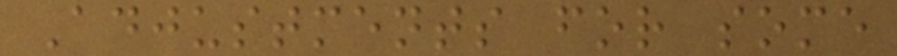Adjustments for some
